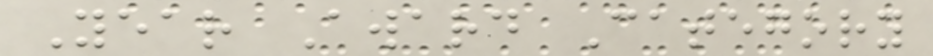Year Award Category
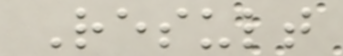Result
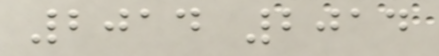2014 2014
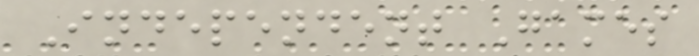Independent Games
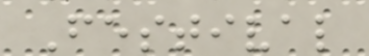Festival
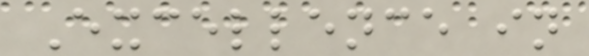Excellence in
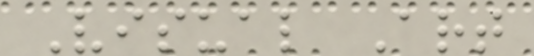Visual Art
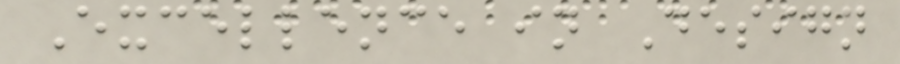Excellence in Design
